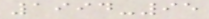1994-95
